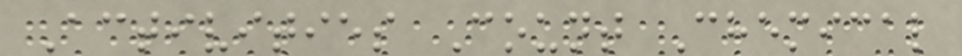Activities Count Chemical
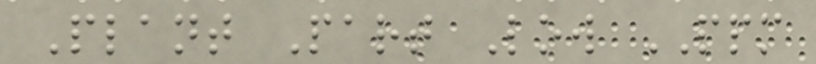Plant Part Low PPM
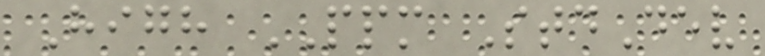High PPM StdDev
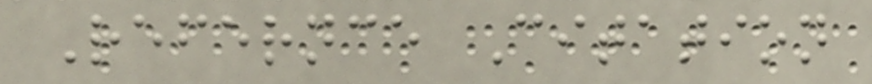Refernce Citation
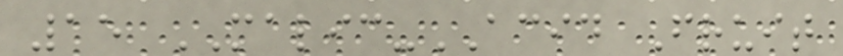15 MALIC-ACID Fruit
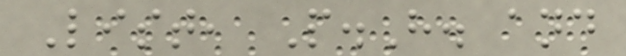List, P.H. and
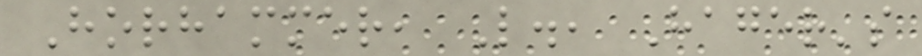Horhammer, L., Hager's
